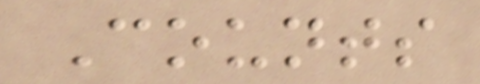Counts
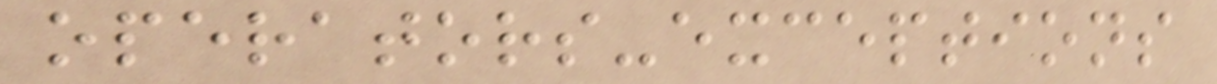operators-exceptions
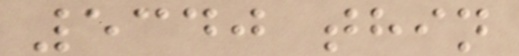5340 thin
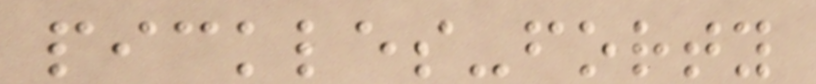pickles-forty
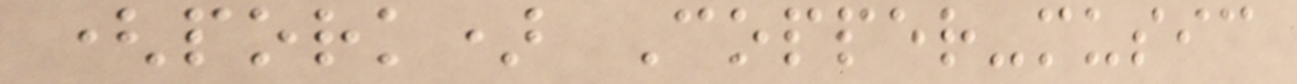(pork) Copper-music
